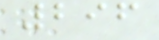296
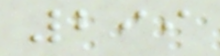299
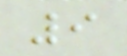9
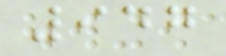947
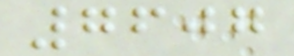7607
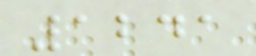1241
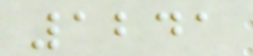1241
